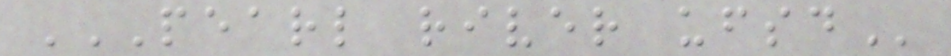PEARL RIVER UFSD
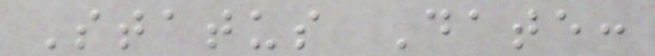Status Date:
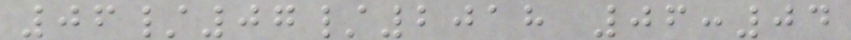06/07/2018 06:04
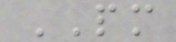PM
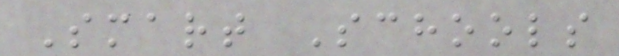Smart Schools
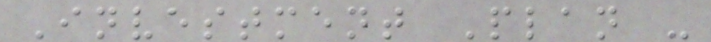Investment Plan -
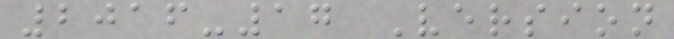2016-17 Version
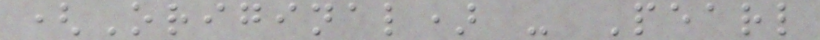(Original) - Pearl
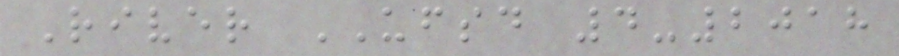River UFSD 4-2018
